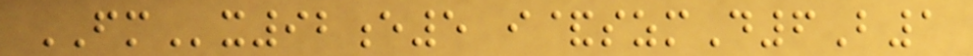FMx92e5 i&szmD6B1
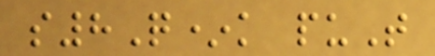s8Q*k puT
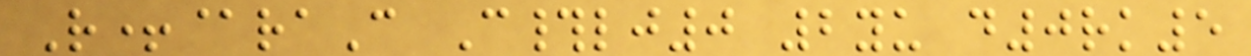R+@raC C#lj0 2yu d0rk5
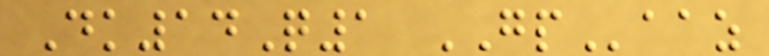Dk14Q1 GPaaz
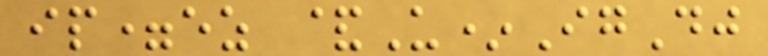ip=ez &U*IgDj
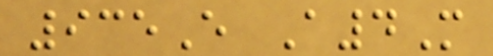935E A4M
